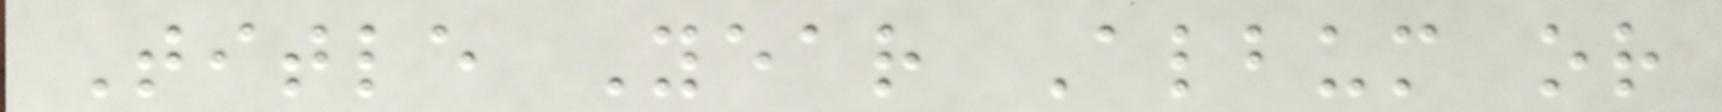Title Year Album or
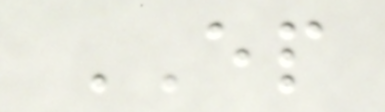EP
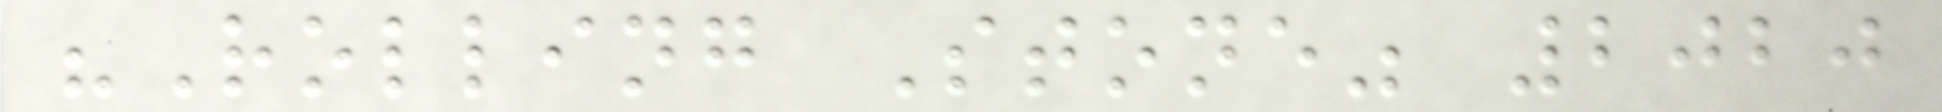"Rolling Stone" 2020
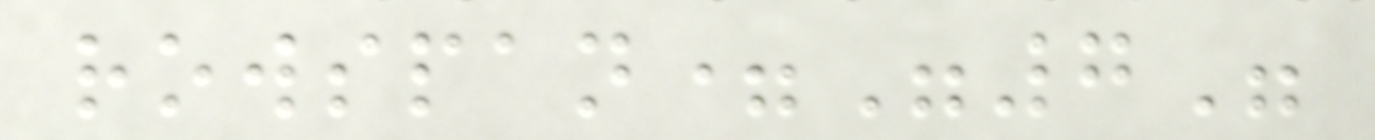rowspan="7"
